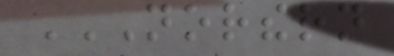NORTHERN
